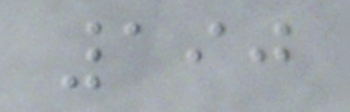190
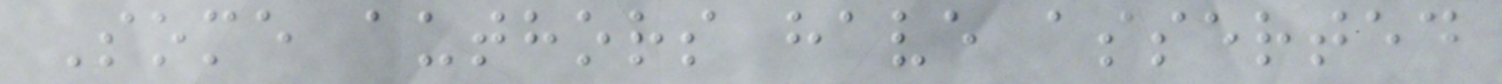Some authors have asserted
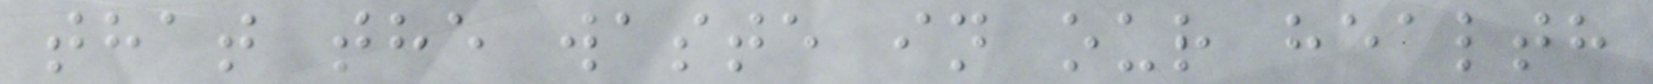that the waste in our health
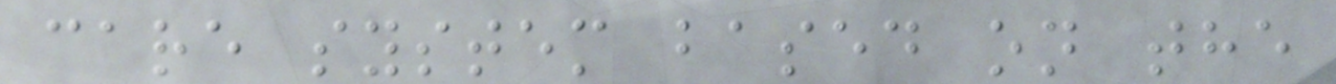care system based on the
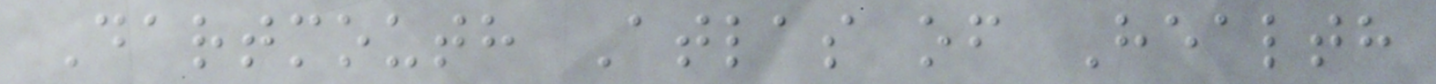Dartmouth Atlas of Health
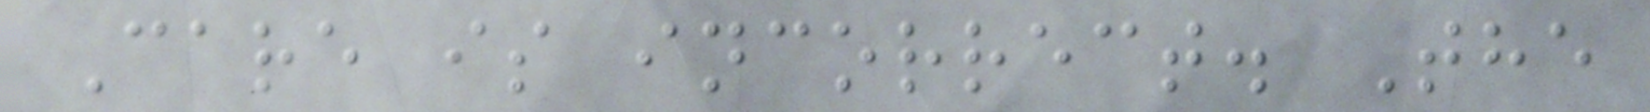Care is incorrect. The
